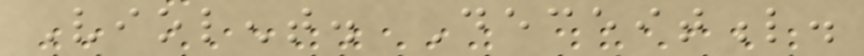Violent. Deceitful.
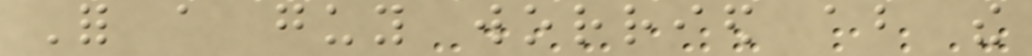For a guy worried about the
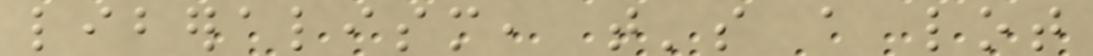liberalism, that's a lot
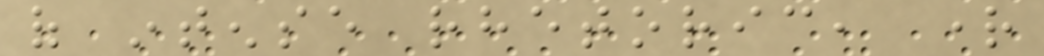of intense rhetoric, right
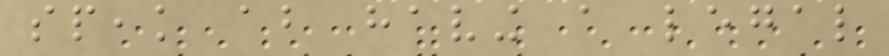speak about having a legal
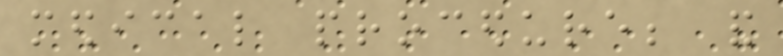medical procedure; and
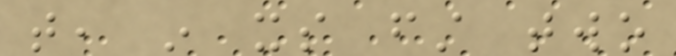that, in its first two
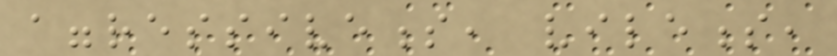aggressiveness, vileness,
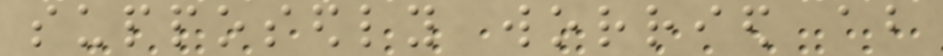supposedly worried about
